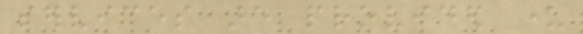services are provided under
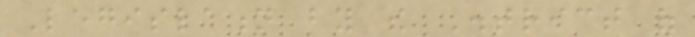Legislation by the District of
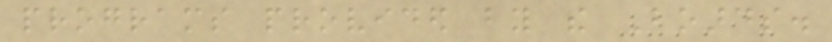programs provided by the Boards.
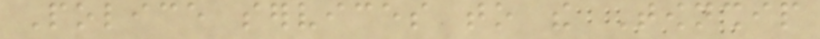Police services to the Township
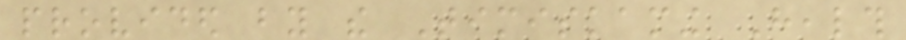provided by the Timiskaming Health
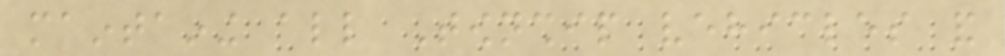maintaining all Township vehicles and
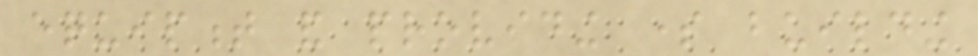equipment and providing some building
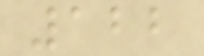122
